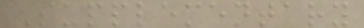Supplementary
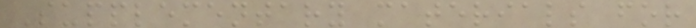Supplementary materials for
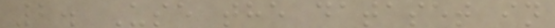2. Use the dataset in
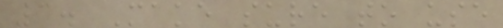3. Make sure to use
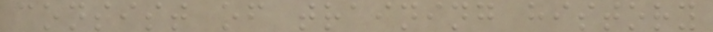consist of training history
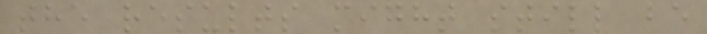the results might still be
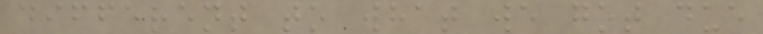different to what we got due
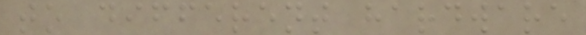to different hardware
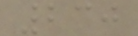230
